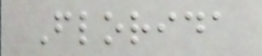Florida
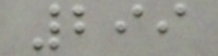299
